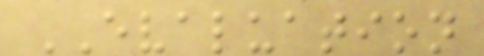EVALUATION
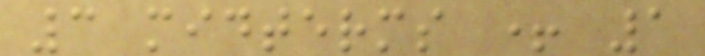3 midterms + 1
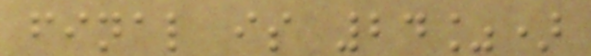final is 24%)
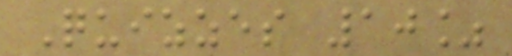Quizzes 10%
